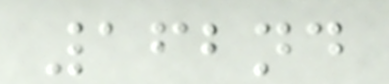162nd
